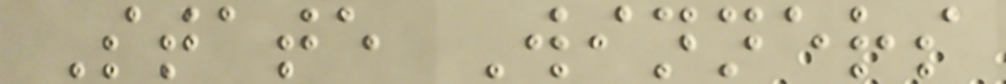State Winners
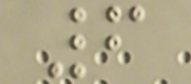6
